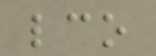lco
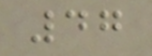47
